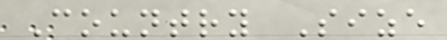Country Size
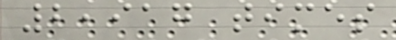2,917 times
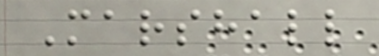Marshall
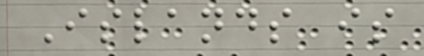Islands is
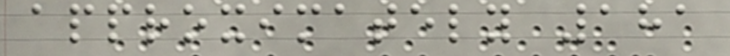approximately 181
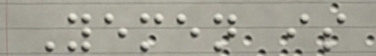Yemen is
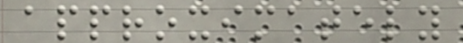approximately
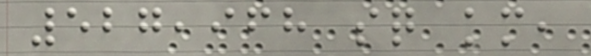527,968 sq km,
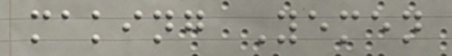making Yemen
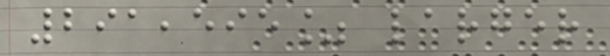291,595% larger
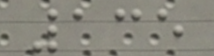135
